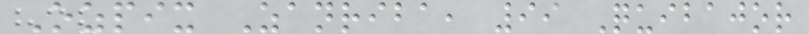Ozpix Zanriba, 99 Quibajor
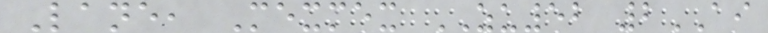Lane, Mexmex ZU52 2AI
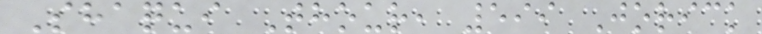Shaqui Thour, 599 Jorick
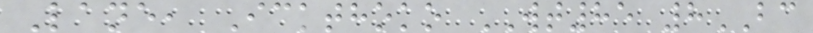Lane, Ickthoko WT85 8BC
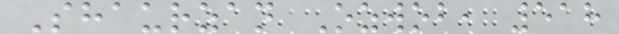Shaurzan Ozwob, 518
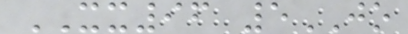XX96 5JO
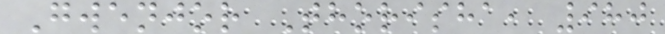Gwenjor Thorisha, 980
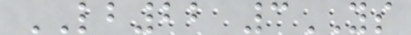LB22 3YS
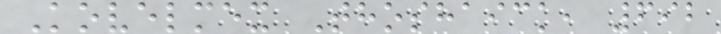Kovelmex Thoshaick, 692
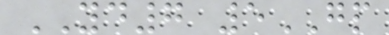YD7 5GP
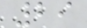29
